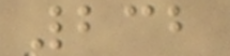232
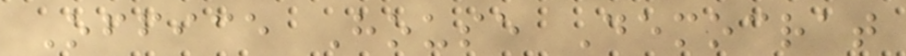Office House Democrat
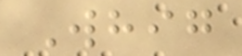Whig
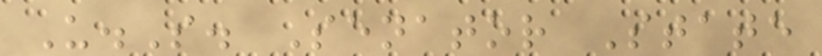U.S. Senator State
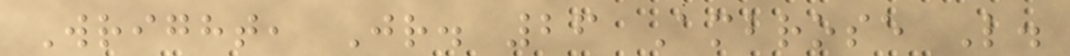Wright, Jr. 26 Ambrose L.
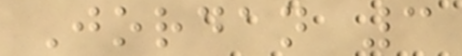Jordan 3
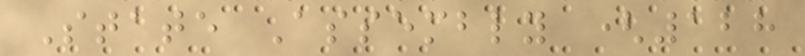State Assembly (128
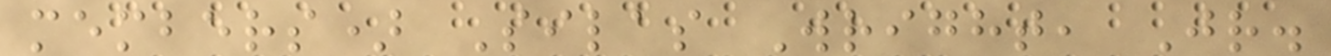members) Silas Wright, Jr.
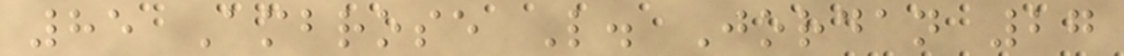85 Ambrose L. Jordan 27
